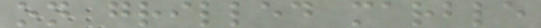on grilled marble
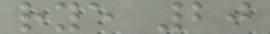rye 20
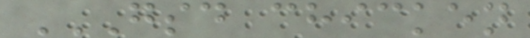GSD CHICKEN
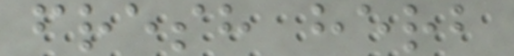fresh herb
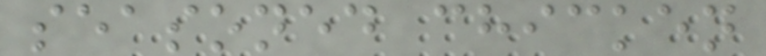seasoned chicken
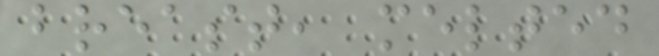breast, melted
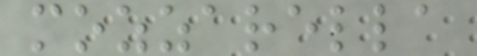mozzarella
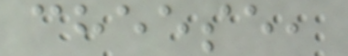cheese,
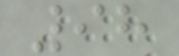98
